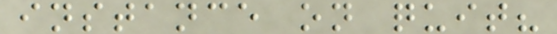instance on quit?
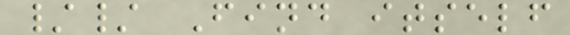// Find itself
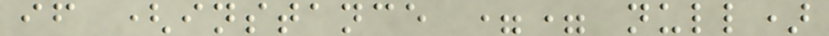if (instance == null)
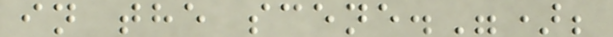in the scene.");
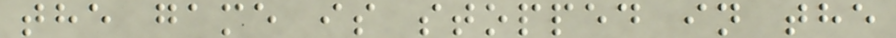the game is stopped in the
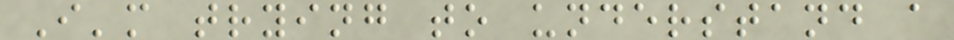I'm trying to understand a
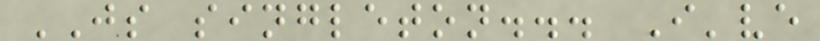JS singleton... I've
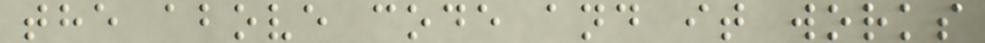the above code and it works
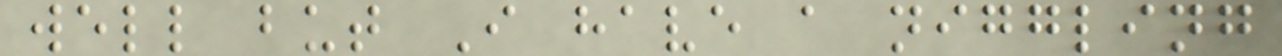well but I have a niggling
